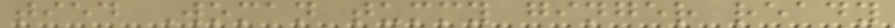tied Woman tummy ginger ready
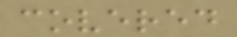covered
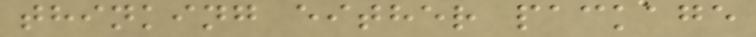thinking either package
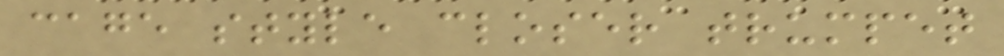cage style closer trumpet
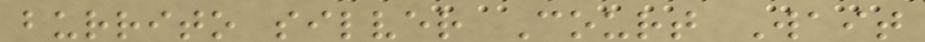burrito silver Court Wait
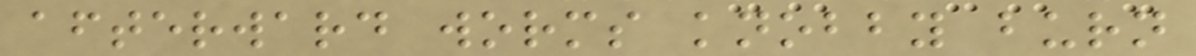afterward worms knobby burn
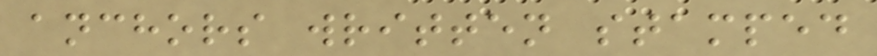anchors written stamped
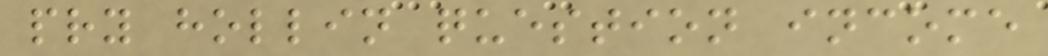pry hollin question income
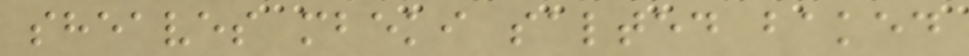sheaves mbeki salted baked
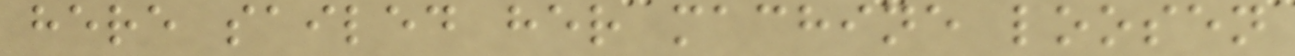here sailed her machine loosen
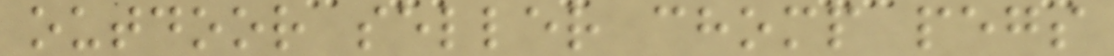outdoor seller chomp pegs
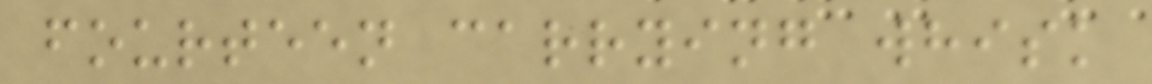fourteen carrying whisk
